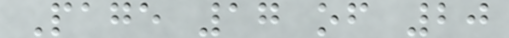Page 17 of 20
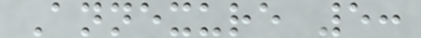Annexure 5:
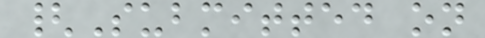{Submitted on
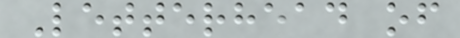Letterhead of
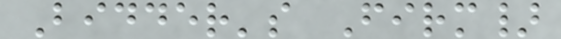Bidder's Firm}
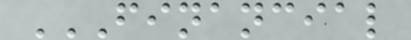FINANCIAL
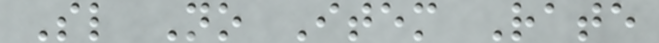Sl No Item Rate
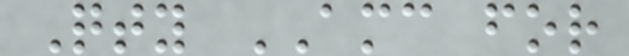Qty AMC for
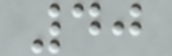40
